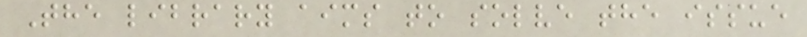The library aims to solve the issue
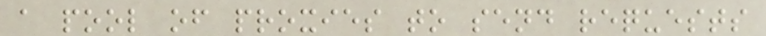a pool of proxies to send requests
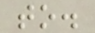to.
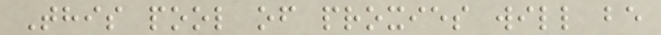This pool of proxies will be
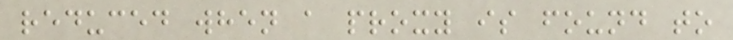reduced when a proxy is found to
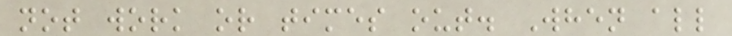not work or times out. When all
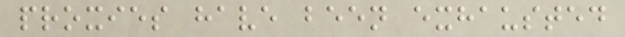proxies have been exhausted
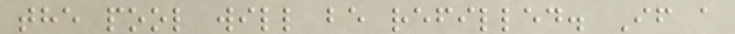the pool will be refilled. If a
